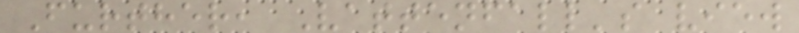Further, Vattenfall's view
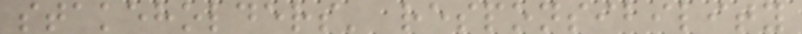stakeholders' responsibility
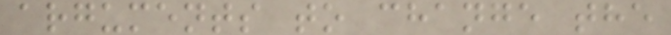arguments to change the
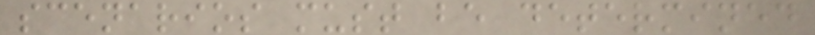scenarios must be determined
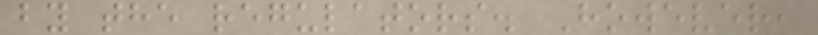by the regulators. However,
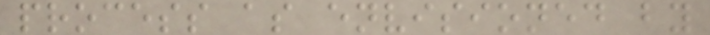process as envisioned by
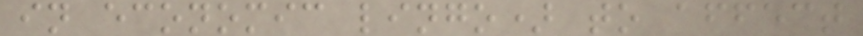in economic lingo) to affect
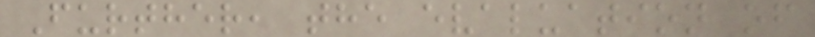Further, the evaluation of
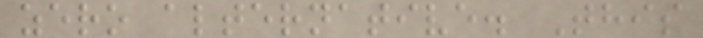zero alternative. This
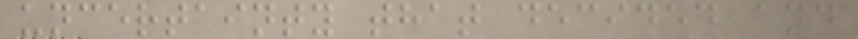uncertainty that decided and
